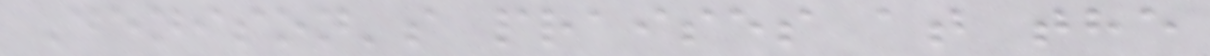Denison's praises at the
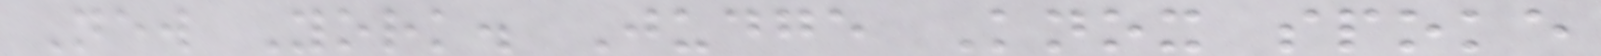New York. Judge Knox spoke
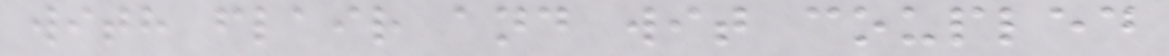with flair and wit coupled
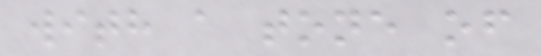with a tone of
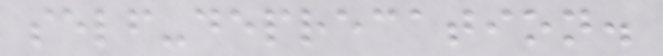self-deprecation.
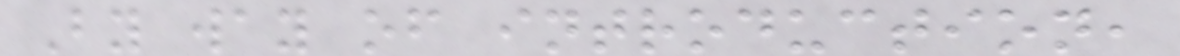By way of introduction,
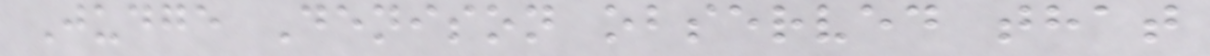Judge Denison observed that
